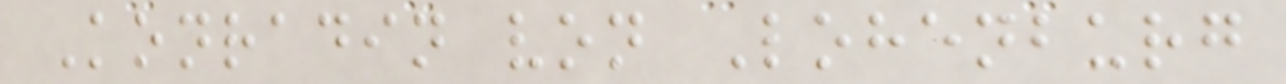Konradin von Lohenburg
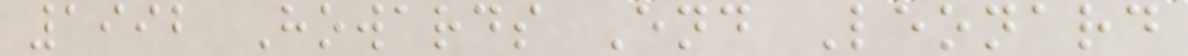1992 Howards End Leonard
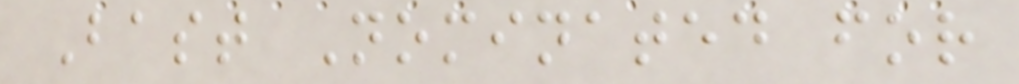Bast Nominated for
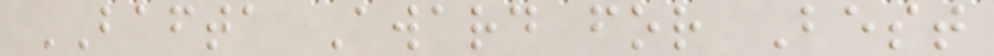BAFTA Award for Best
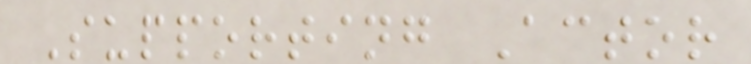Supporting Actor
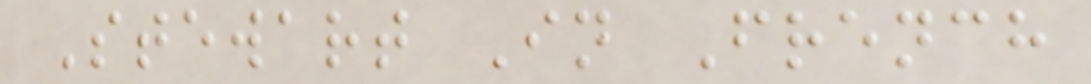Stewart In French
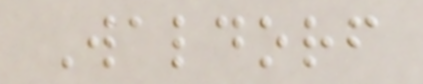Waldorf
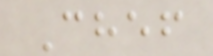Chef
